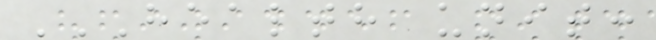HEALTH UNIT:
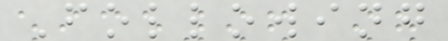Following
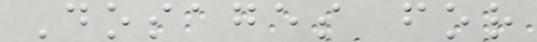Dosages for
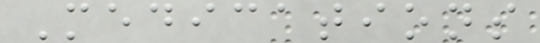Medications
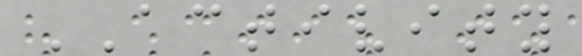ACTIVITY
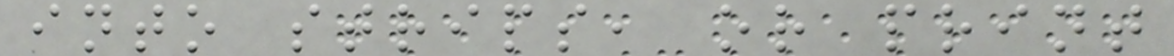into strips, or print
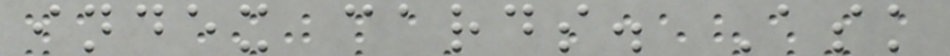index cards. Ask
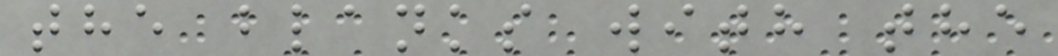the blanks with the
